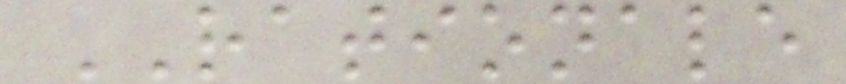RATIONALE
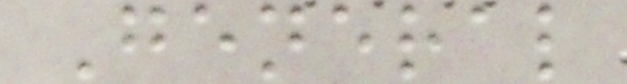General
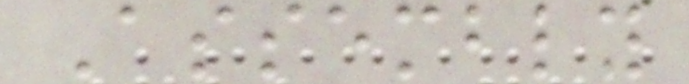Assembly
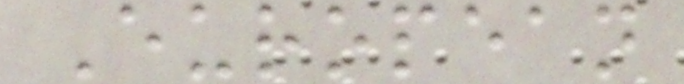European
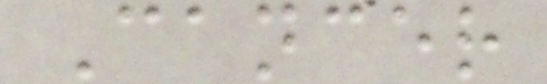Cancer
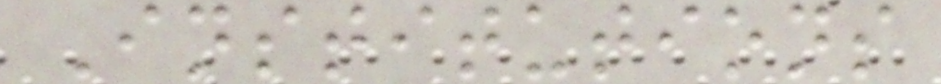Institutions
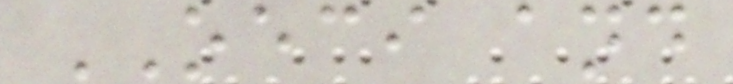OECI and
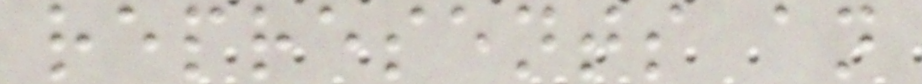represents an
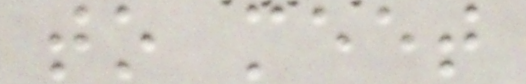to meet
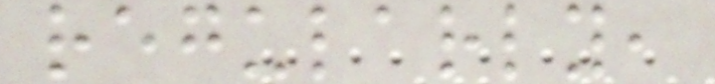regularly,
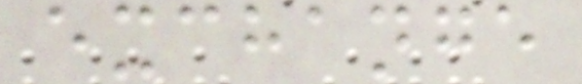exchange
